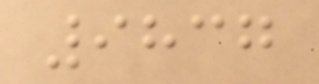9837
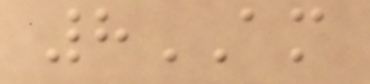8AM
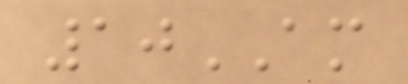10AM
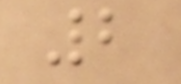2
